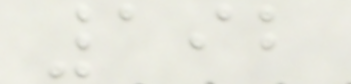192
